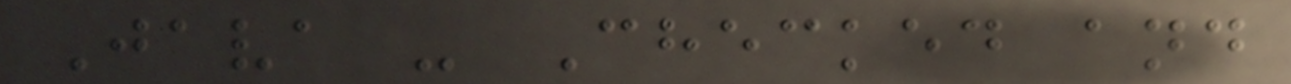Java - Checked and
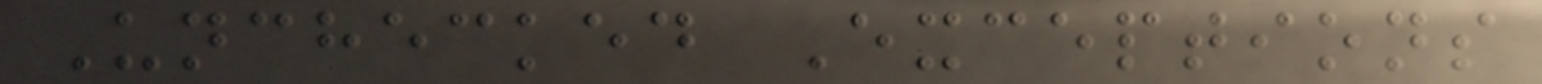Unchecked Exceptions
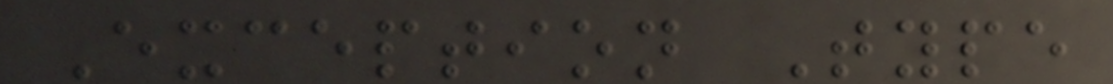Exception Type
